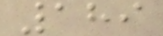189
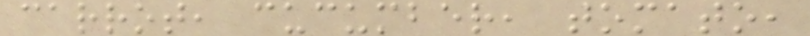carrot, cucumber, tomato,
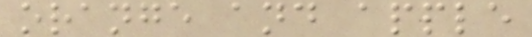orange and apple
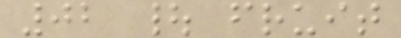02 | fruit
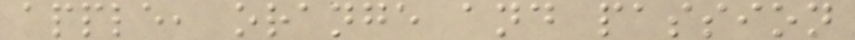apple, orange and passion
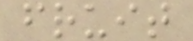fruit
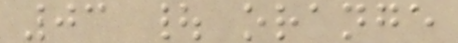03 | orange
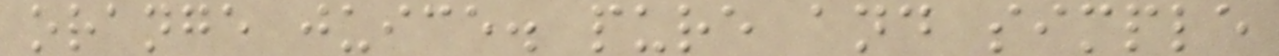orange juice. pure and simple
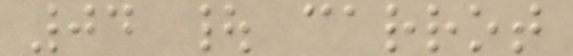04 | carrot
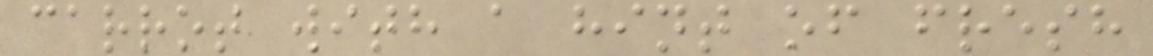carrot with a hint of fresh
